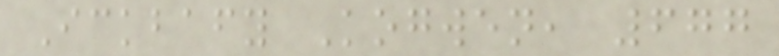Ickbafy Kogwen, 677
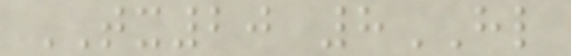TX20 8HL
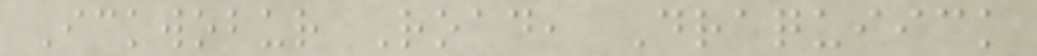Ickwobur Road, Draquiick
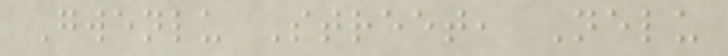Gwenlu Street, Nelu
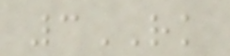3RK
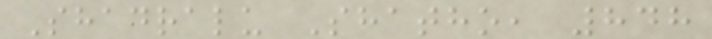Shadralu Shatho, 848
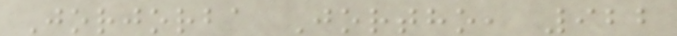Jorjorba Jortho, 922
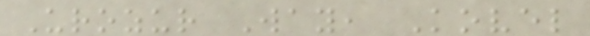Urozur Way, Kovel
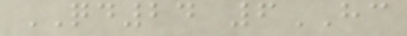QD24 6HC
